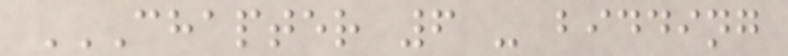CHAPTER 6 - BIDDING
